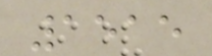1515
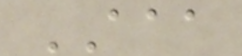AAA
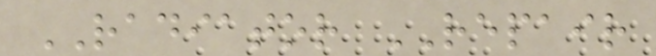RADIATOR REPAIR
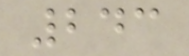243
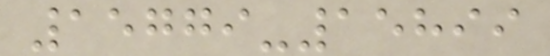15779-15899
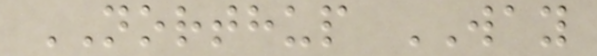NORTHUP WAY
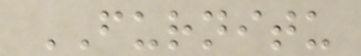FURNITU
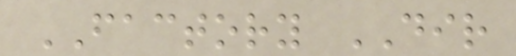FACTORY DIR
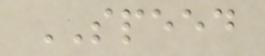SPEED
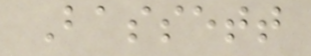Bassett
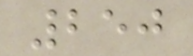250
